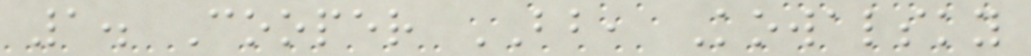1. Cooper BB, Kowalsky
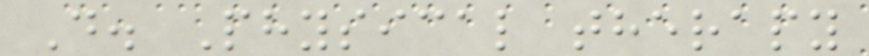D. Physical therapy
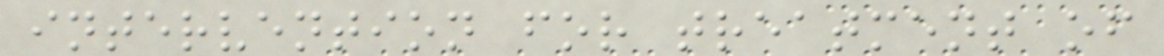intervention for treatment of
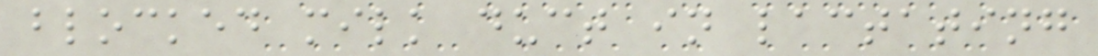blocked milk duct in lactating
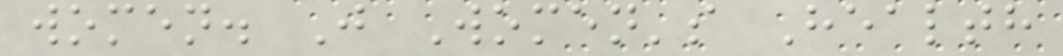women. J Women's Health
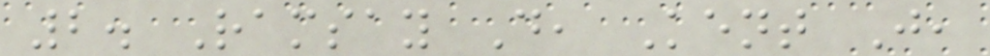2. Ramsay D, Kent J,
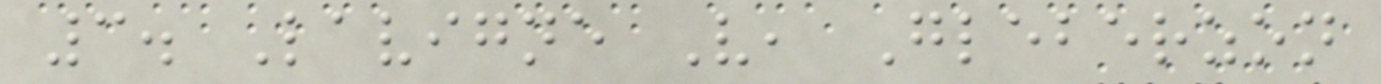3. Lavigne V, Gleberzon
